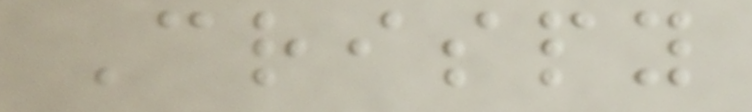Crispy
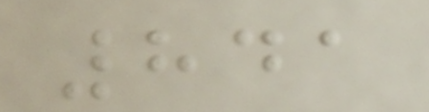841
